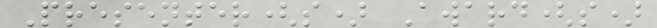Presenter(s) Award(s)
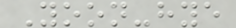Yoon-hye
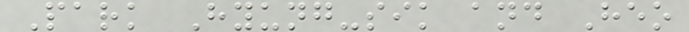Park Hyung-sik and Heo
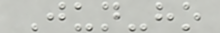Jun-ho
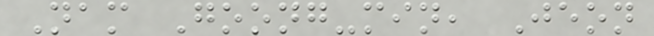Nam Goong-min, Jeon
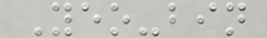Yeo-bin
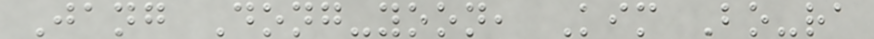Jang Dong-yoon, Kim Bo-ra
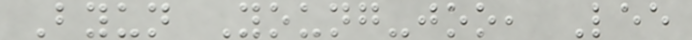Byun Young-joo, Lee
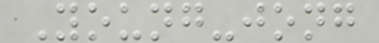Young-jong
